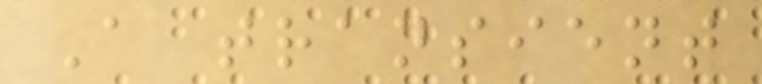A transient
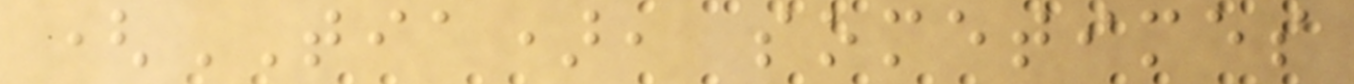(TIA), sometimes
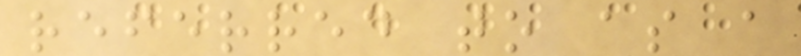referred to as a
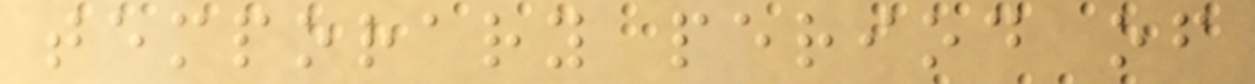temporary period of
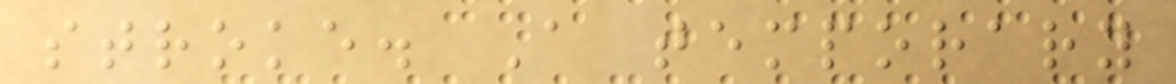stroke. A temporary
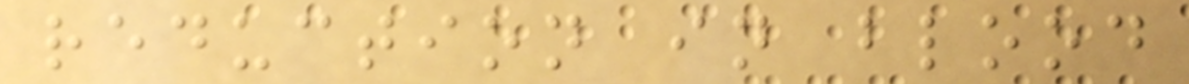reduction in blood
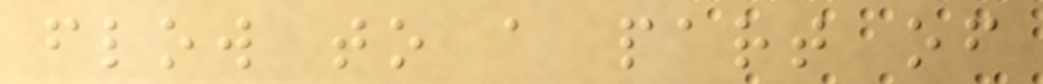flow to a part of
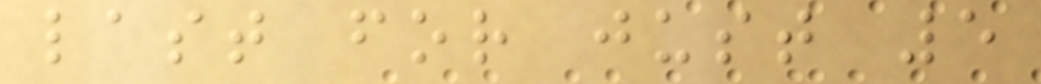last for just 5
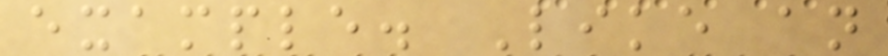example. Like an
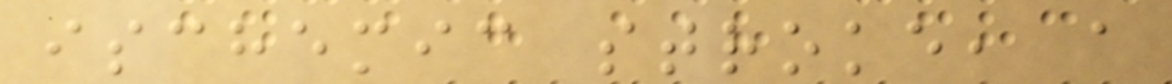ischemic stroke, a
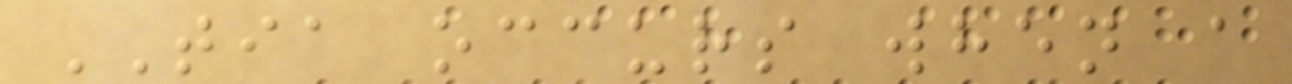TIA occurs when a
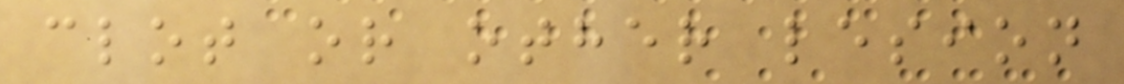clot or other lesion
